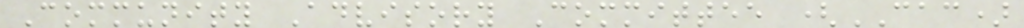Community Advisory Committee (CAC)
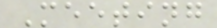Meeting
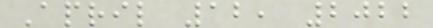April 12, 2022
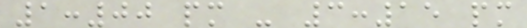1:00 pm - 3:15 pm
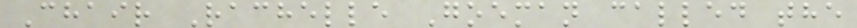Chair Rachelle Goeman called the
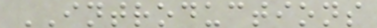INTRODUCTIONS
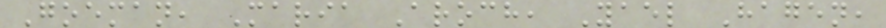Goeman, Maria Aroch, Yael Hagen,
